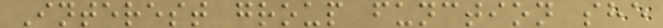Interest group function she
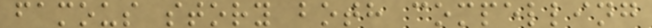famous story both compelling
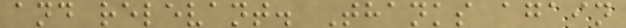and relevant. Thanks again
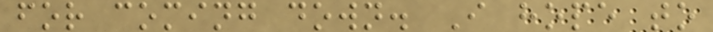for coming down. I hope to
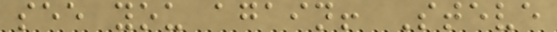see you again! Steve
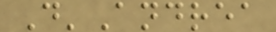D'Andrea
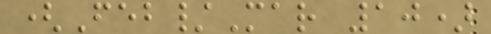(Feb/Mar 10)
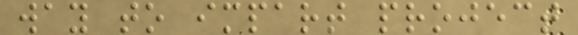way to impart project
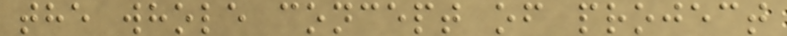the whole concept of project
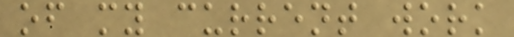of my current work
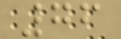76
